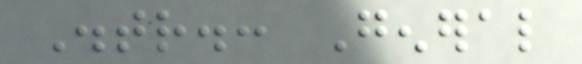Distr.: General
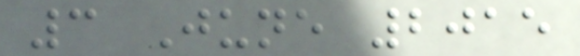3 June 2015
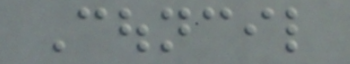Council
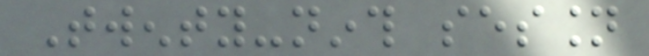Twenty-ninth session
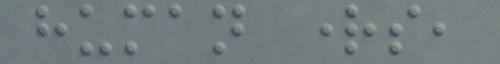human rights,
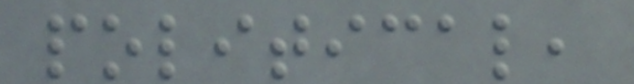political,
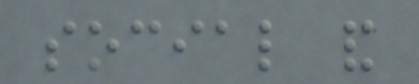social and
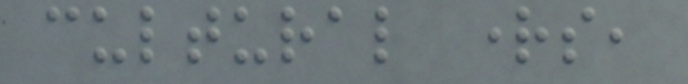cultural rights,
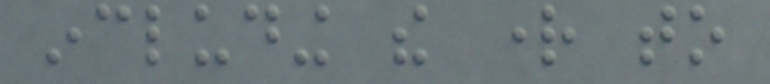including the right to
